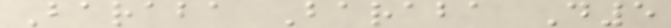Baraba Baraba D5
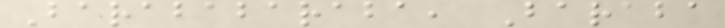Barababaraba, Baraba
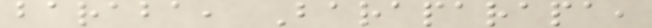baraba, Baraparapa,
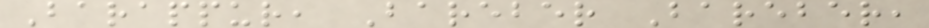Barappur, Bareber Bareber,
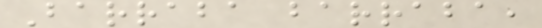Barraba barraba,
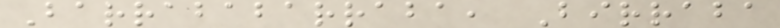Barrababarraba, Birraba
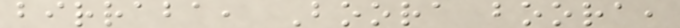birraba, Boora boora,
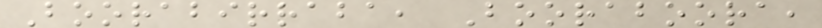Boorabirraba, Booraboora,
